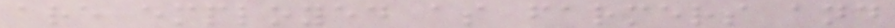are employed as farmers and
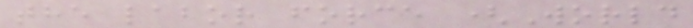the labor force (World
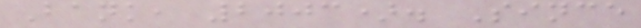Bank, 2003). Since
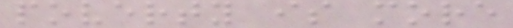poverty is more
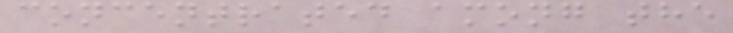concentrated among the
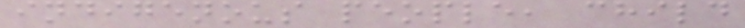indigenous people, child
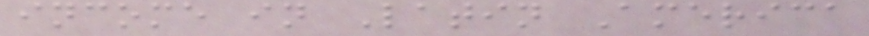income in Latin America
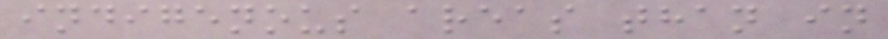indigenous areas than in
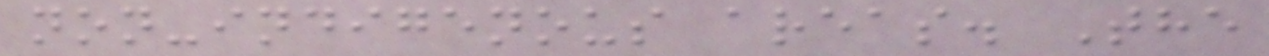non-indigenous areas. The
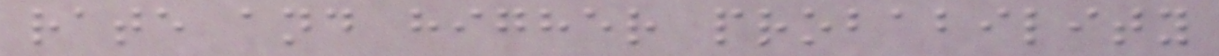rate and higher probability
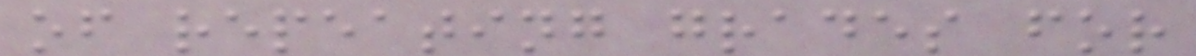of repeating grades for
